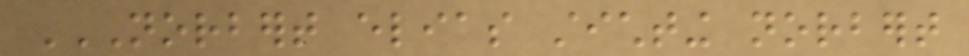NORBERT ELIAS STICHTING NORBERT
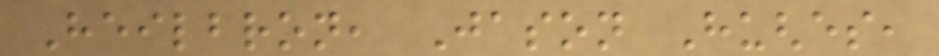Heilbron, Jason Hughes,
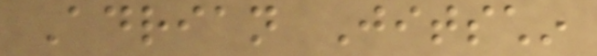Adrian Jitschin
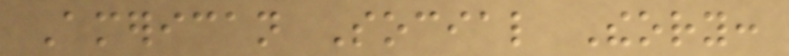American Social Theory:
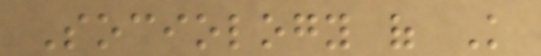Sociology of Knowledge
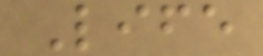Life
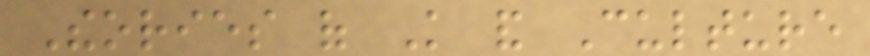Theories of Knowledge and Culture
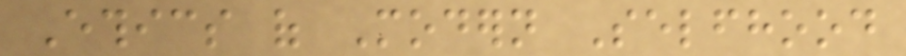Ethics of Modern Selfhood
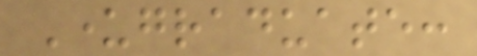Undergraduate:
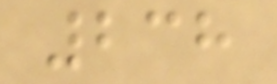238
